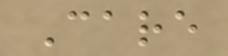Care
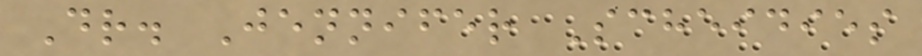Dr. Jennifer Scheidies
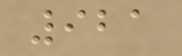921
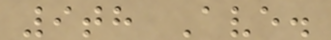9th Ave.
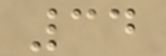34
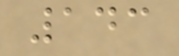143
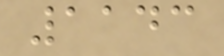1143
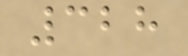328
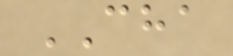CHA
